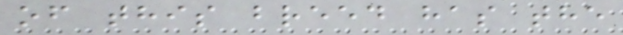of this breed has the
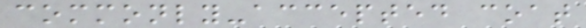commonly-accepted coat
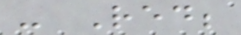- Red;
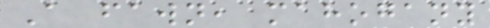A fawn, mahogany
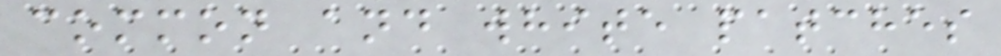common and white patches
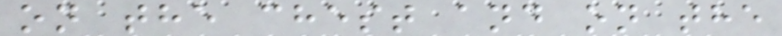on the chest and on the
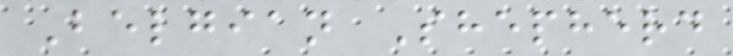Belgian Shepherd
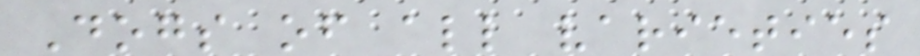Dogs of all varieties
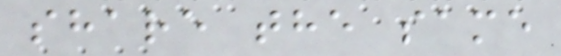share the same
